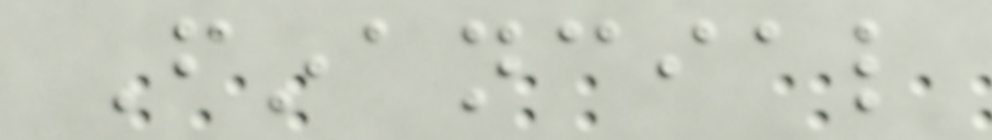Financial
